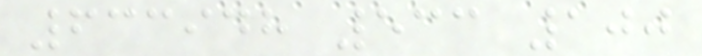633948 533 100
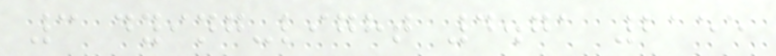3 dying-light 4.71 2155
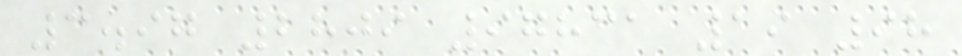3.97 2809 97831 19 98
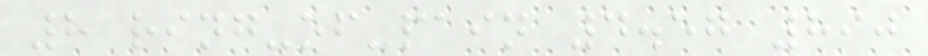8 ring-of-pain 4.57 890
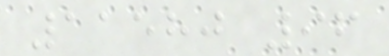11580 96
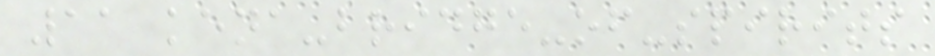11 kena-bridge-of-spirits
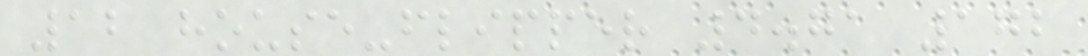12 house-flipper 4.71 172
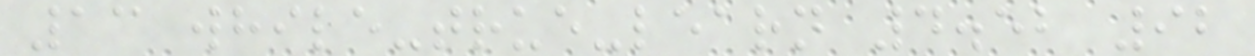13 while-true-learn 4.52 92
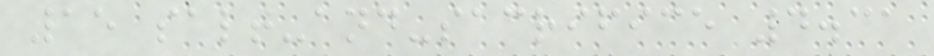15 salt-and-sacrifice 4.31
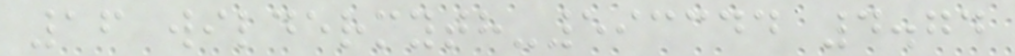16 wildermyth-593344 4.74
